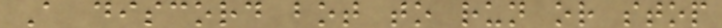A discord bot to run or stop
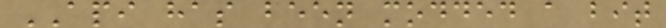API has been modded a bit
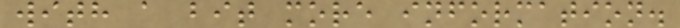with a bit more information.
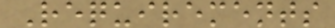Requirements
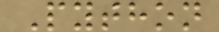Python
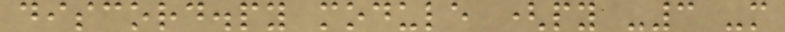discord.py module (py -3 -m
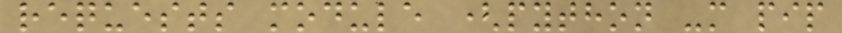requests module (python -m pip
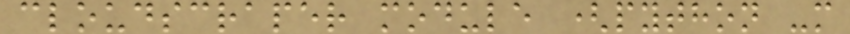cloudscraper module (python -m
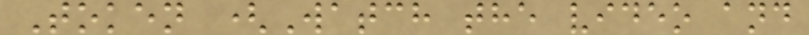Token (Watch the video and
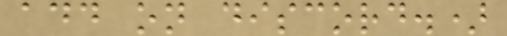add on discord.)
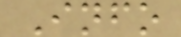Info
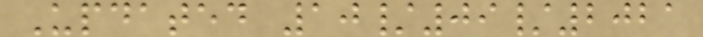Updated 10/09/2021
